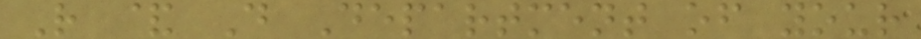R & D Department of your
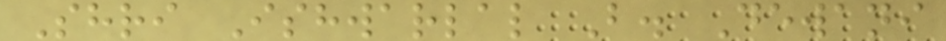Shri Ishwarlal B. Dewani
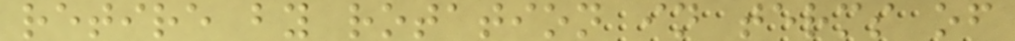retire by rotation in terms of
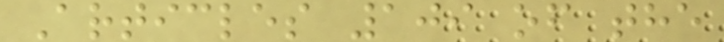Articles 109 of the
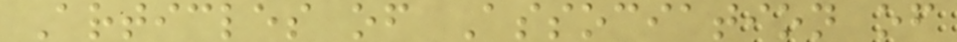Articles of Association of
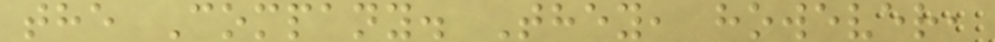the Company. They, however,
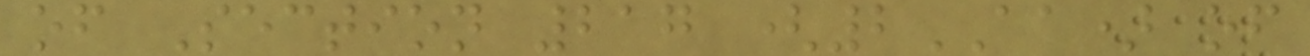of Section 217 (2AA) of
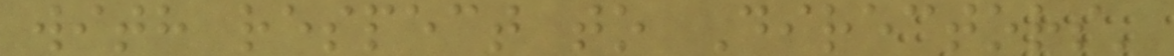with respect to Directors'
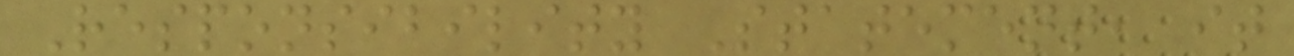Responsibility Statement, it
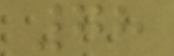78
